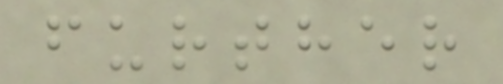further
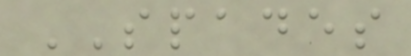SPADES
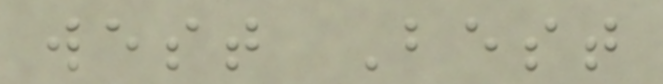west Best
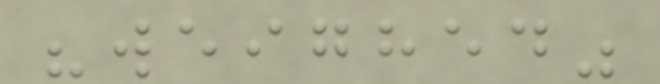"weighed"
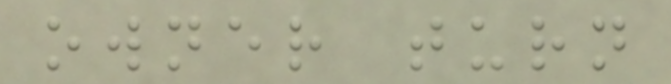owner turn
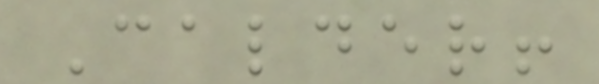Calder!
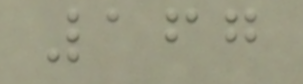167
